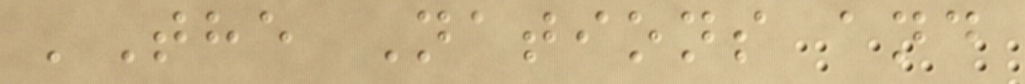'The Nations and
